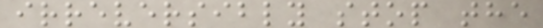irreversibly stop the
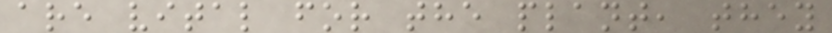are vital for the plant, they
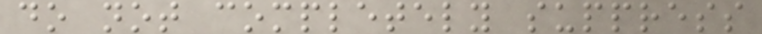do not completely suppress
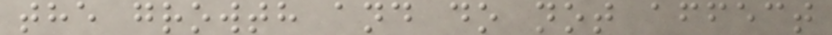the growth and do not affect
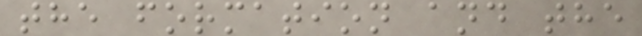the formation and the
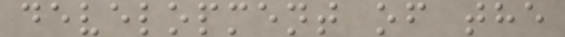development of the
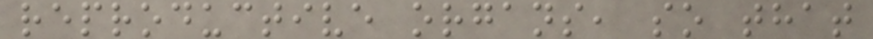reproductive organs, so that
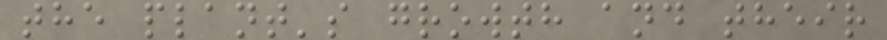the plant's growth and their
